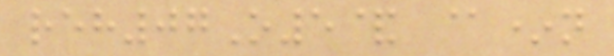reh07O5& @*n
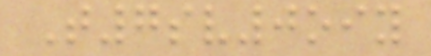T7sv0oiy
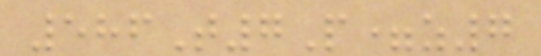586T7P=z7
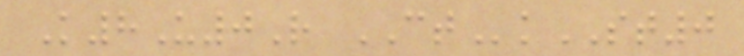K8U0R CTkST0
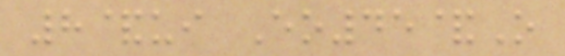8&ui Eo45&O
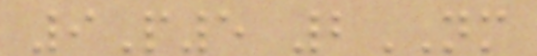9P5 2NM
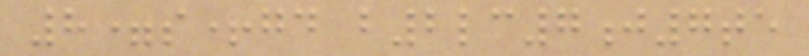8=s+gd b2lc7j7te
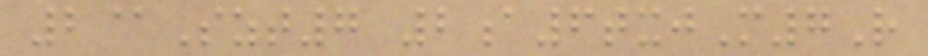2@Szt7 2a6txjM7R
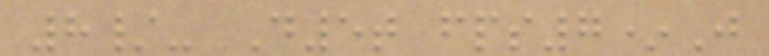8/- D5t fps7*J
